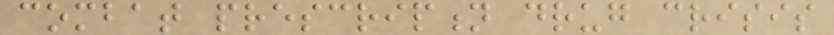combat prescription drug crisis
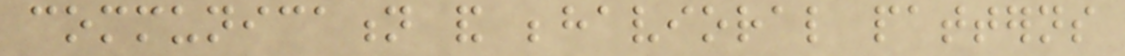communication and behavioral patterns
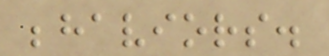behaviors.
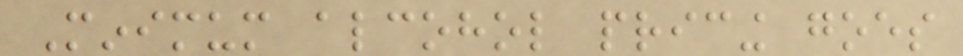Minimum alcohol pricing goes
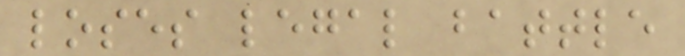loses legal battle
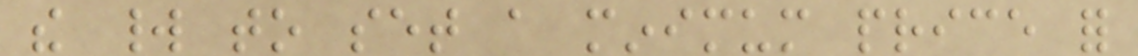the world to set a minimum price for
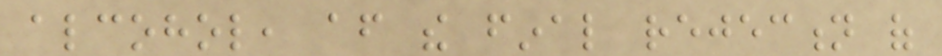alcohol, after the final rejection of
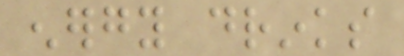energy drinks
